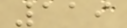119
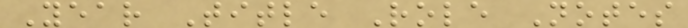Year Title Role Notes
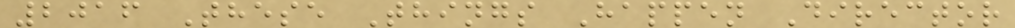2016 These Things Happen Director
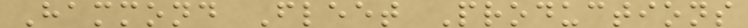Hammond Fleet Productions
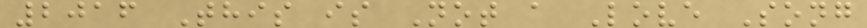2016 This is Not a Love Song
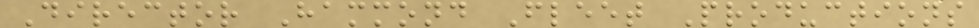Director Hammond Fleet Productions
